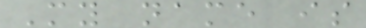My name is
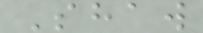Shaw
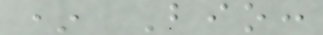* Bio:
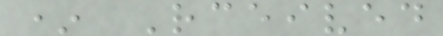* Rceived
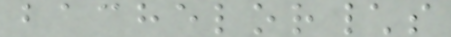bachelor\s
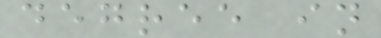degree in
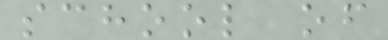school of
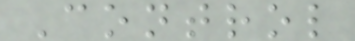Control
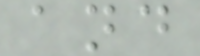and
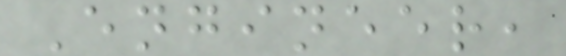Engineer,
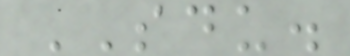SDU.
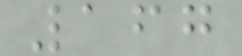167
